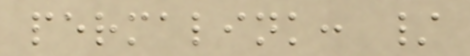permalink: /
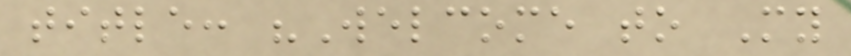title: "Welcome to My
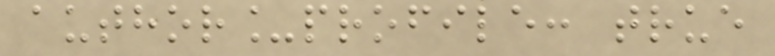author_profile: true
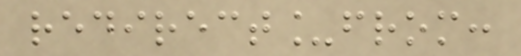redirect_from:
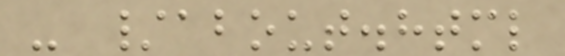- /about.html
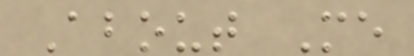About Me
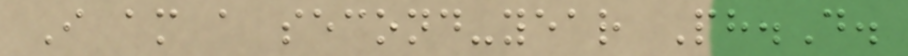I am a second-year Ph.D.
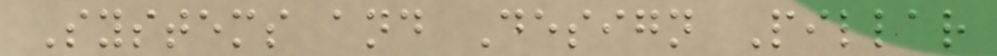Systems and Design Pillar
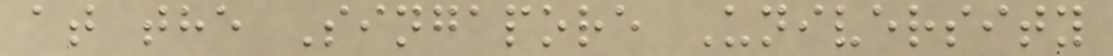at the Singapore University
